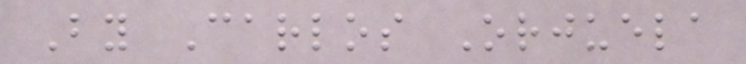By Carlos Orjuela
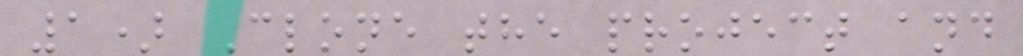1) Clone the project and
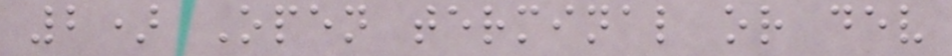2) Open terminal or dev
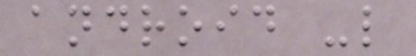android -l
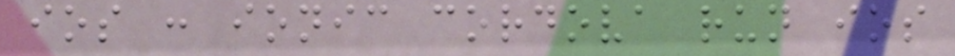ios : ionic cordova run ios
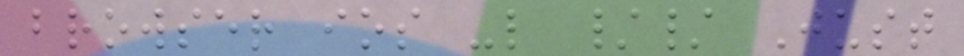browser ios -l // Just
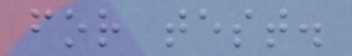for test.
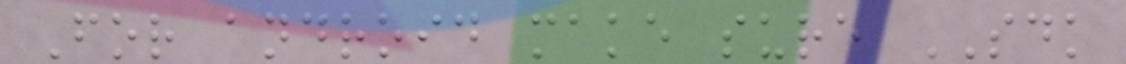For android make sure SDK
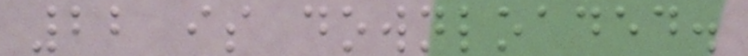22 is downloaded.
